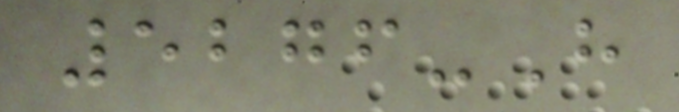5276-H
